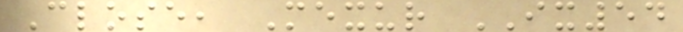Close, Mexur IX54
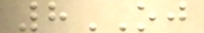8OJ
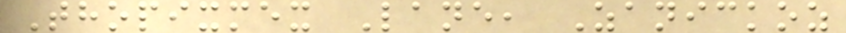Thopixmex Lane, Zanickoz
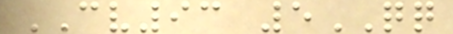CV93 5QQ
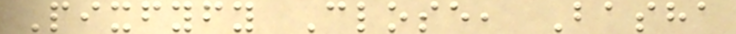Pixfyfy Close, Basha
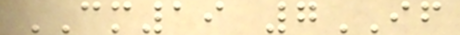CM19 7IF
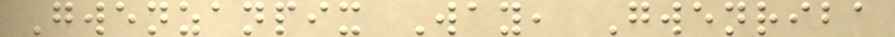Gwenzanpix Way, Gwenriba
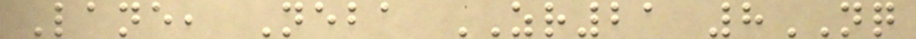Lane, Neba ZR21 8NQ
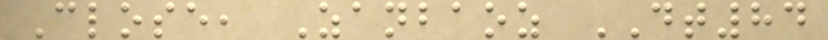Close, Zanbaoz DT84
